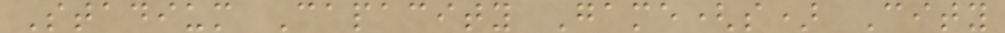Stadium Capacity Game(s) City
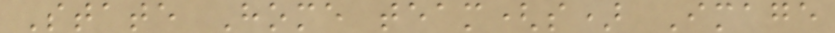State Home team(s) Image
